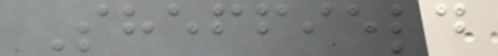Sheffield
